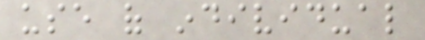use of individual
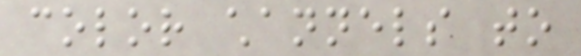color channels to
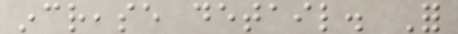increase detail. For
